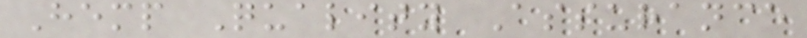Hemp Quality Assurance
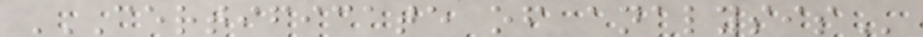CERTIFICATE OF ANALYSIS
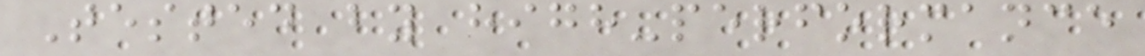Tested by high-performance
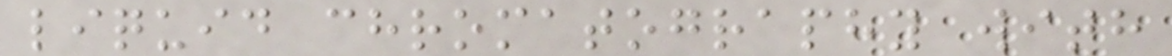liquid chromatography with
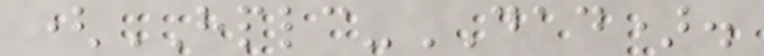(HPLC-DAD).
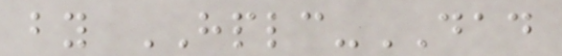by HPLC-DAD
